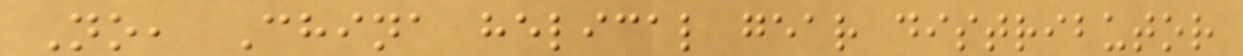No, China helical gear distributor
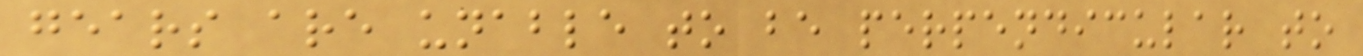gears are unable to be perpendicular to
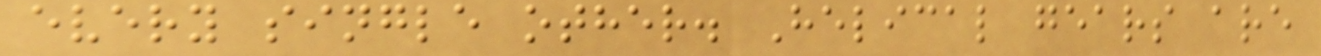every single other. Helical gears are
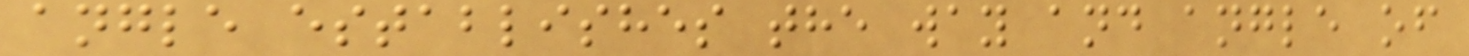angle establishes the way and angle of
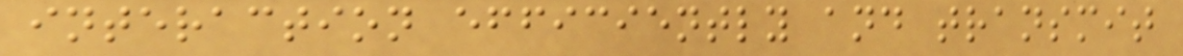interaction efficiently and transmit
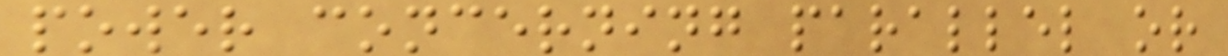power concerning parallel or
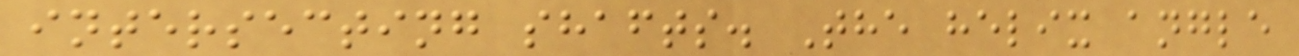intersecting shafts. The helix angle
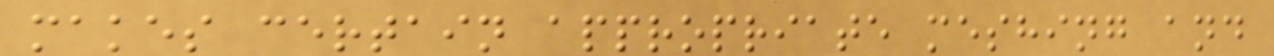makes certain appropriate meshing and
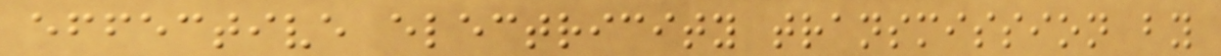effective electricity transmission by
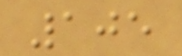105
